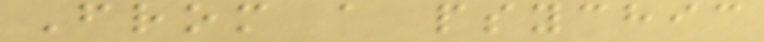From a psychic
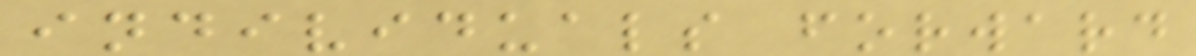individuals forward
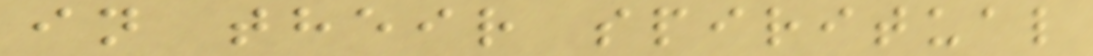in their spiritual
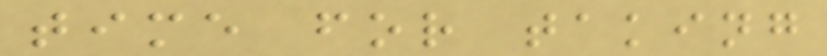time for taking
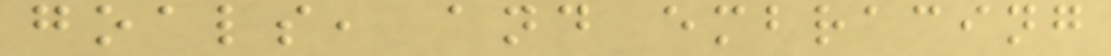goals, and embracing
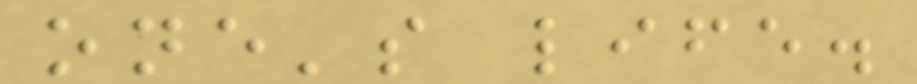one's life.
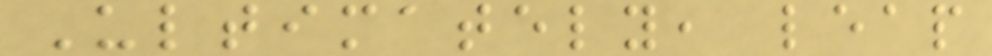Ultimately, leap
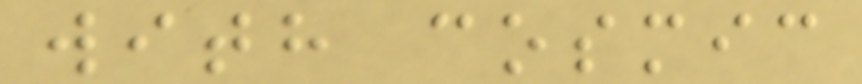with cosmic
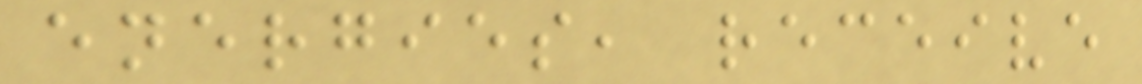energies, receive
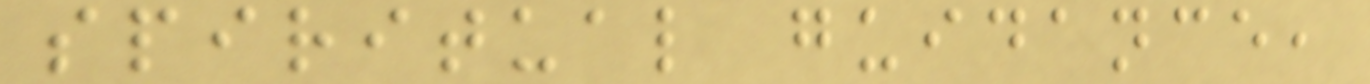spiritual guidance,
